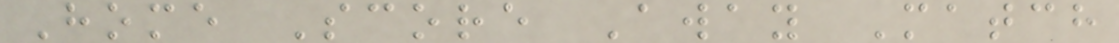Home Score Away Match
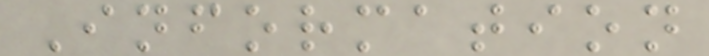Information
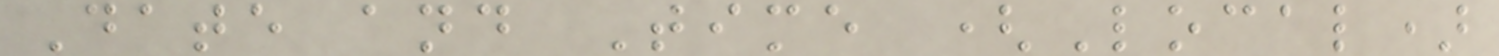Date and Time (Local)
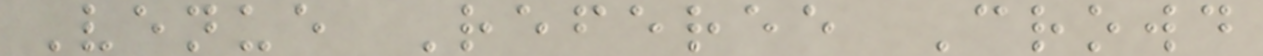Venue Referee Crowd
